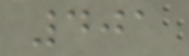401
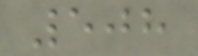508
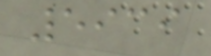5939
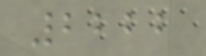2222
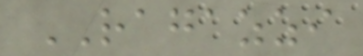RAGAZZI
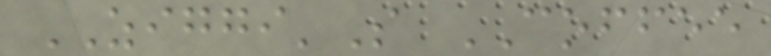ZIGGI'S COFFEE
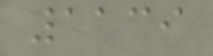1139
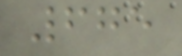675
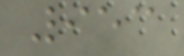953
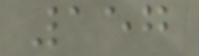157
